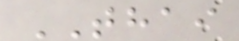THAI
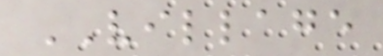VILLAGE
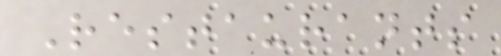Restaurants
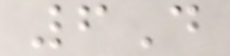6D
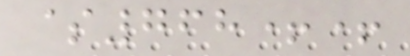$768++
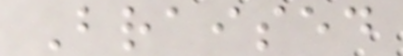Braised
